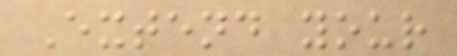Extend your
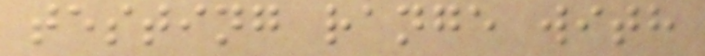testing range with
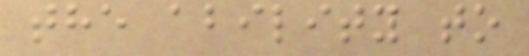the ability to
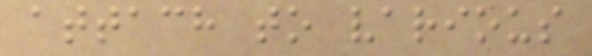attach to various
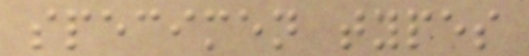specimen types
